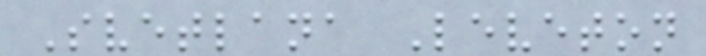Svetlana Leveton
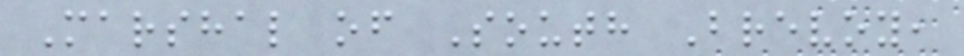Marshal of South Brevoy,
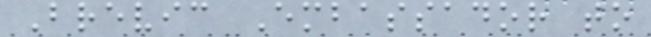Brevic Embassador to
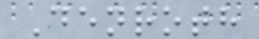Denroth
